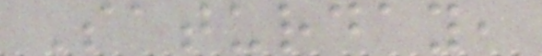Saturday,
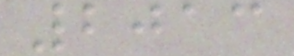2013
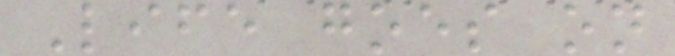Life goes on
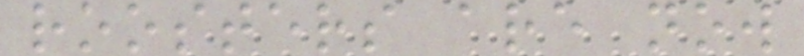roosters are now
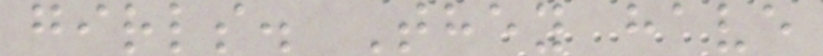girls. They have
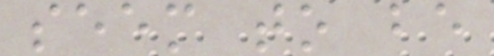seem to be
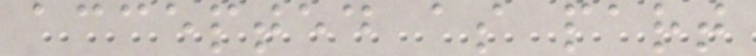accepted as part
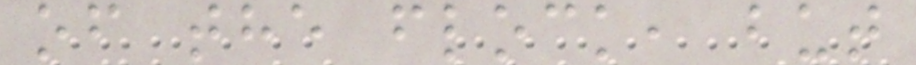of the flock, but
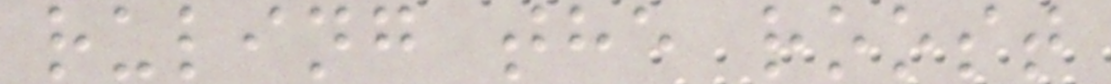ruling the roost
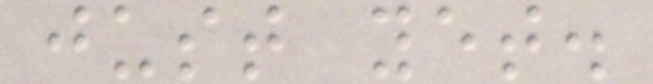just yet.
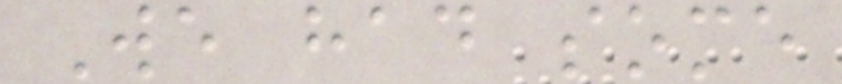We had some
